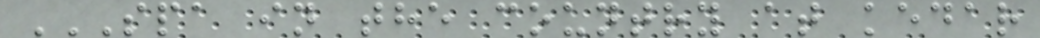SPA IN THE COUNTRY AT KEDAR
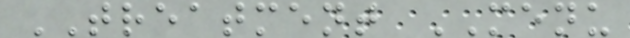TREATMENT MENU
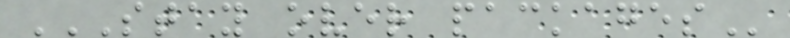STAY OVER PACKAGES
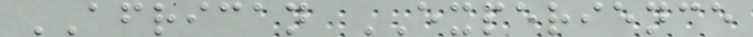AFRICAN EXPERIENCE
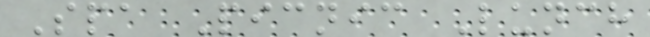Spa Picnic Lunch
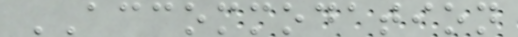ACCOMMODATION
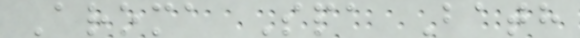Aroma Spa Bath
